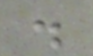.
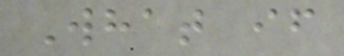What if
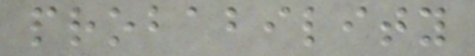probability
